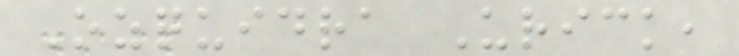Ozquidra Urick,
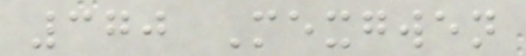370 Mexgwen
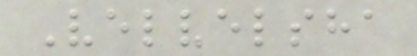Velvelsha
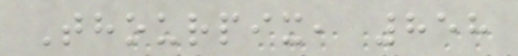Thourpix, 858
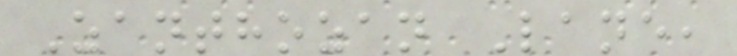Zanthozan Lane,
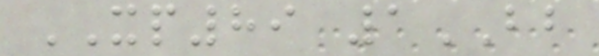XP89 1BB
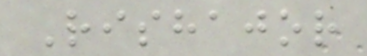Rishajor
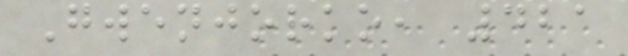Gwenjorko, 421
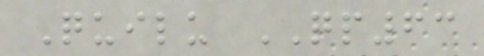Quilu QP63
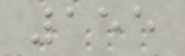155
